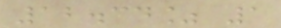12.34% 1
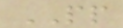PP
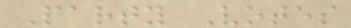Party Votes
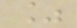%
